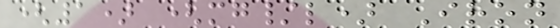(1) (mg/l) Iron
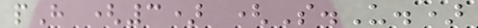pH (3) (S.U.)
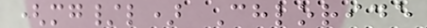(mg/l) Chloride
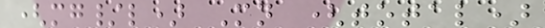(mg/l) Mn (total)
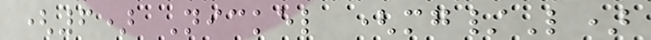(6) Nickel (mg/L)
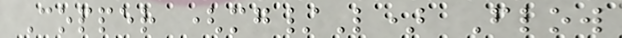Copper (mg/L) Flow
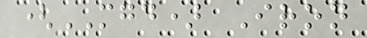(MGD) Iron
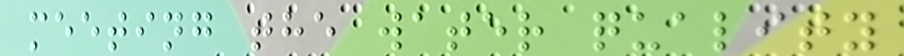meeting the water quality
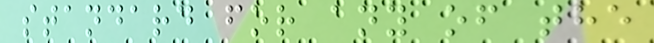standard for any of the
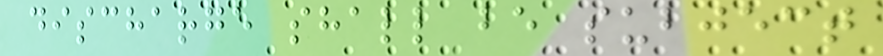discharge shall be subject
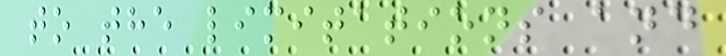to the limitations and
